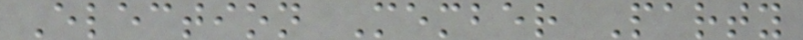Election Member Party
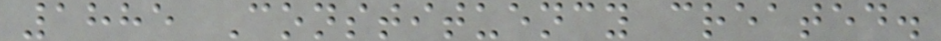1885 Constituency created.
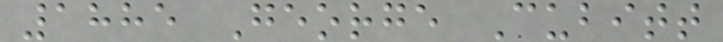1885 George Cubitt
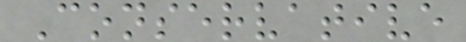Conservative
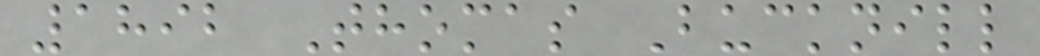1892 Thomas Bucknill
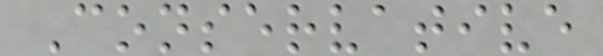Conservative
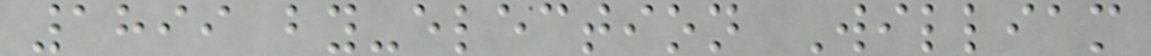1899 by-election William
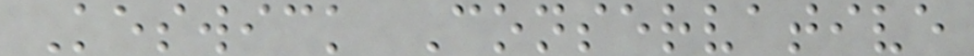Keswick Conservative
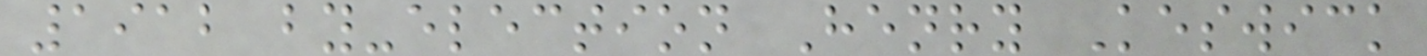1912 by-election Henry Keswick
